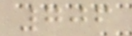706
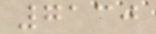7130
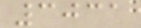3031
